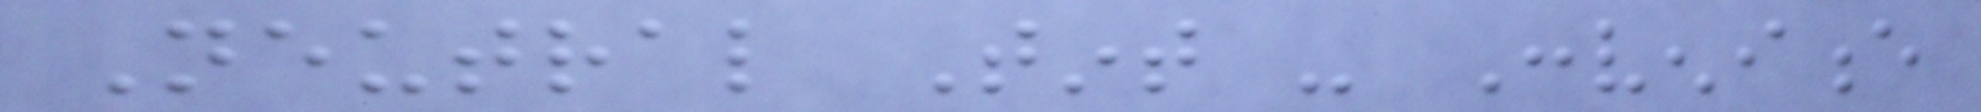Neutral Tint - Convenience
